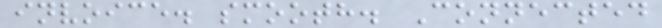invoice. smooth. Connected
